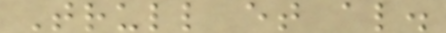Trull et al.
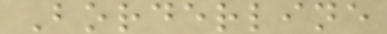Borderline
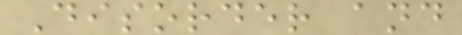Disorder and
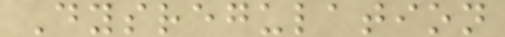Dysregulation
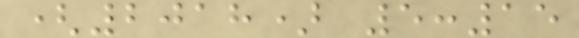(2018) 5:15
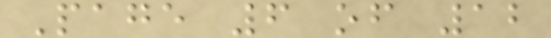Page 6 of 12
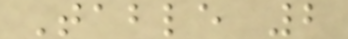Table 2
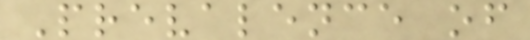Prevalence of
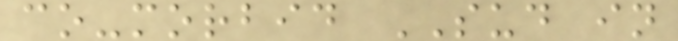co-morbid SUD in
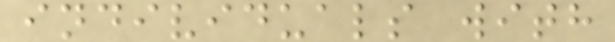individuals with
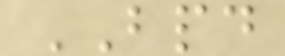BPD
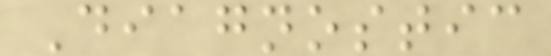Diagnostic
